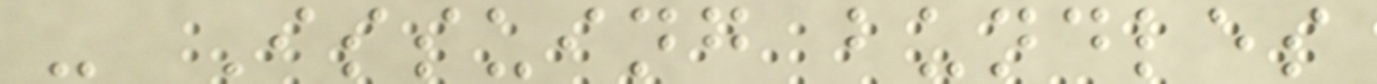- Issuing bundles
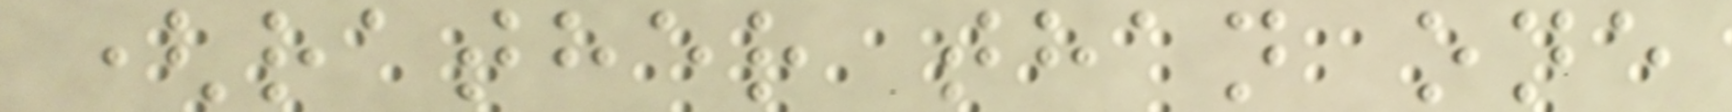(rather than one
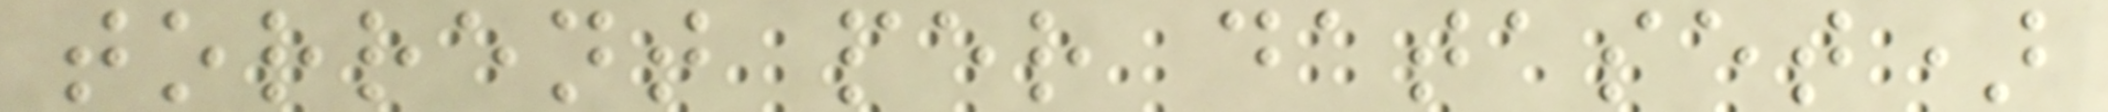torrent per dataset)
